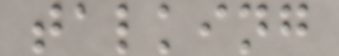talking
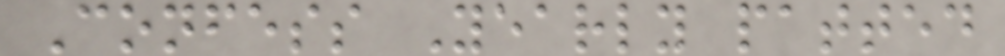Confess Yearly patted
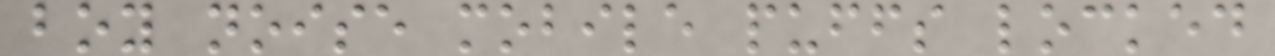boy noise mobile puffs locked
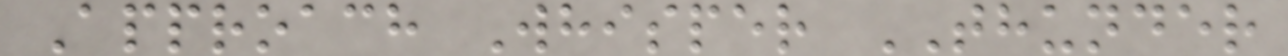Approach Whisper THUNDER
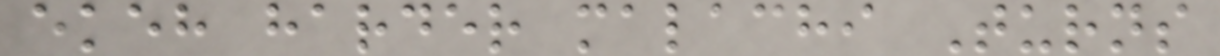ekeh harder malachi Turns
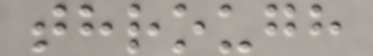through
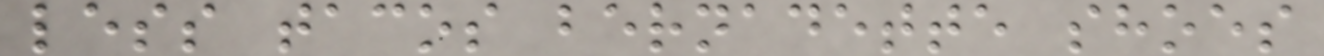less tacos bernadette shoes
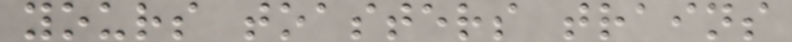yours toasters trains
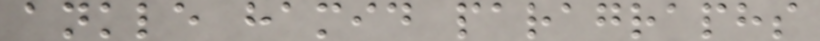ankle hamid paragraphs
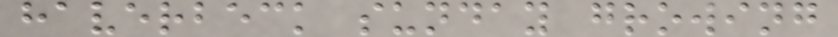haverbeck sunday growing
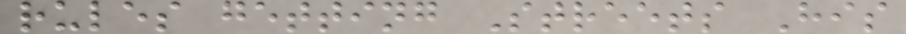rules getting Streets His
